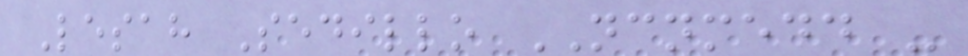Lesah Sedillo NCNMEDD -
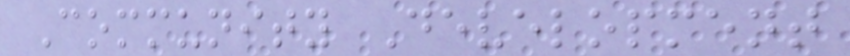Community Development
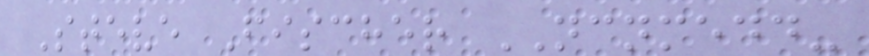Steve Fischer NCNMEDD-
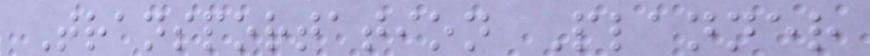Transportation Planner
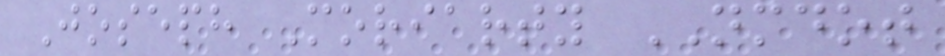Joseph Moriarty NMDOT
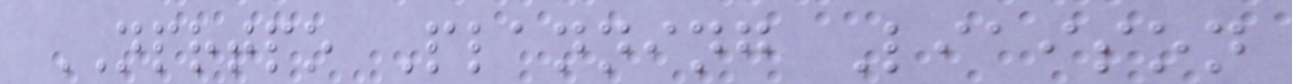NPRTPO Planning Liaison
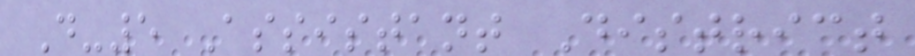D-5 Assistant District
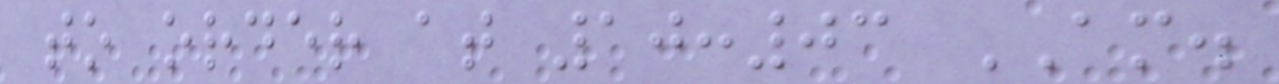to order at 10:03 AM.
